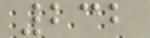232
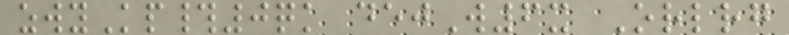zwyKp#0qk dejW6x Orlrg
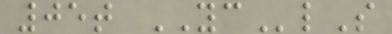05t YClS
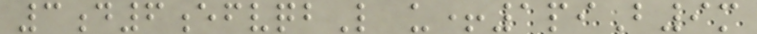3d6efvqbL u+1piB9m
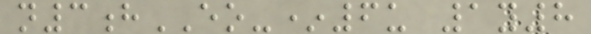n3hEO-*6u 1y8
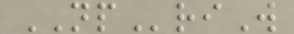NPriW
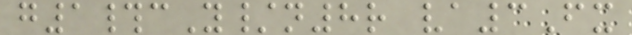g1#cY/n8r va3Fx
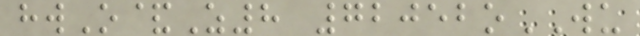hwO&Z8 72052oWU
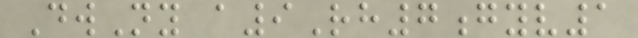DwNy a9Rh7gyv1
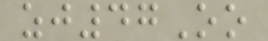zj47Oo
